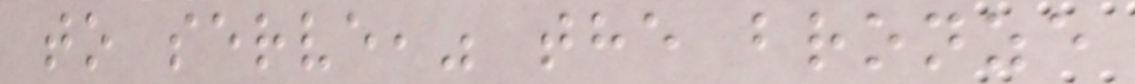to serve," the bronze
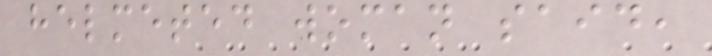helmeted woman said,
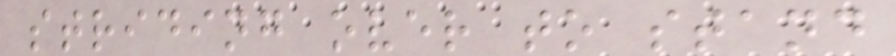striding over to stand
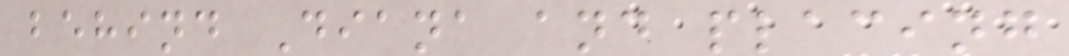behind Diana and placing
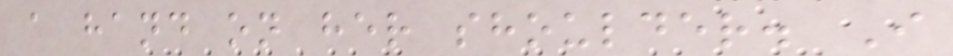a hand on her shoulder. I
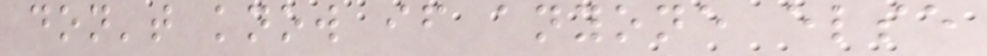don't know if anyone else
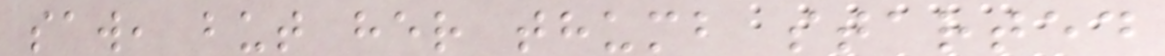saw, but her thumb started
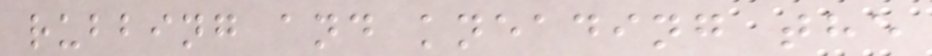rubbing and kneading the
